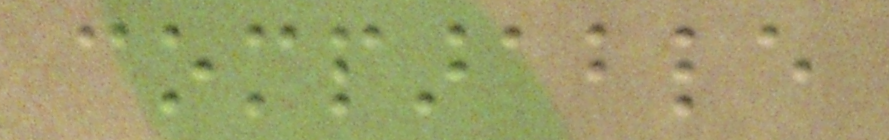comparable
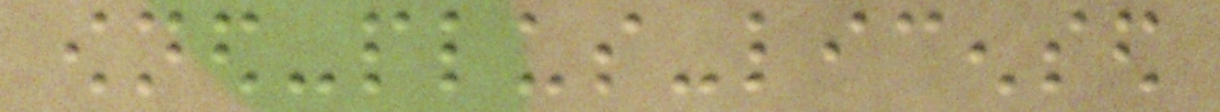owned-plus-licensed
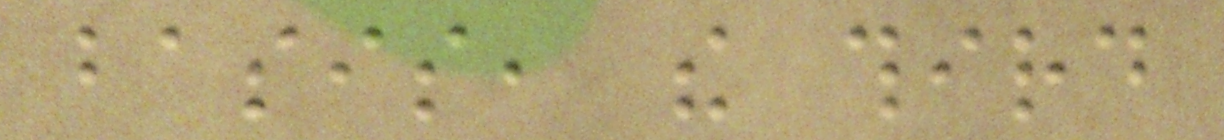basis, the third
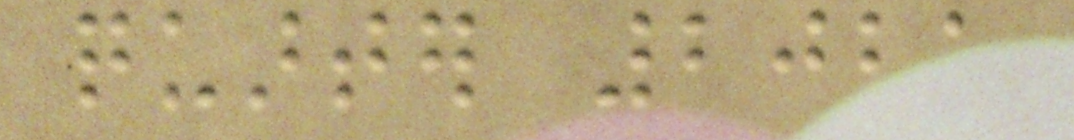quarter 2021
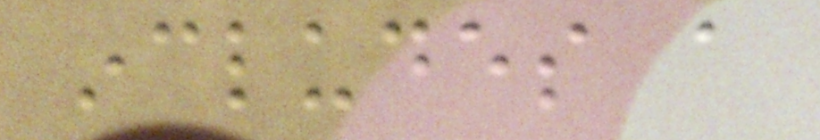includes a
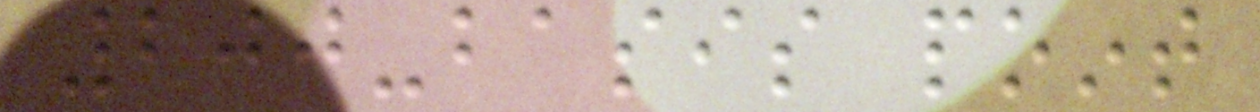200-basis point
